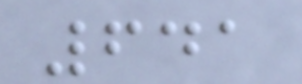641
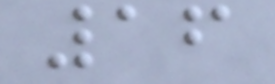16
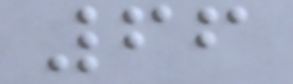66
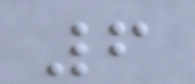6
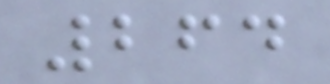264
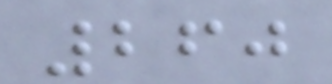260
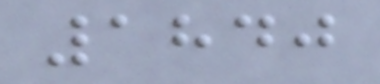1840
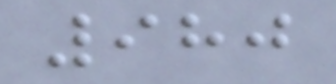980
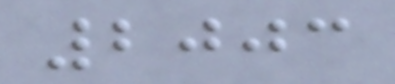2003
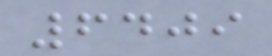6409
